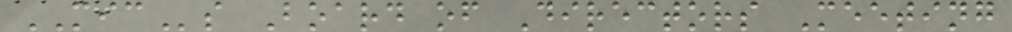MICs Board of Directors Meeting
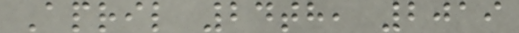April 24th, 2019
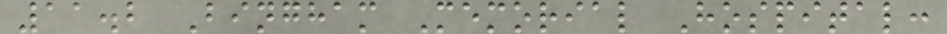11.2 Bingham Memorial Hospital:
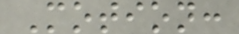Motion:
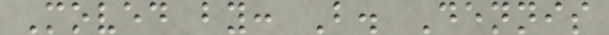Moved by: B. Dennis
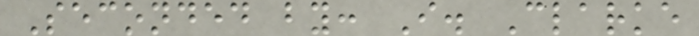Seconded by: I. Clarke
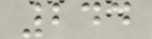244
